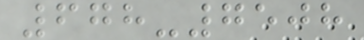678-7508
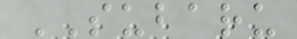SUBARU
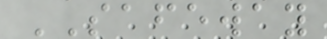SAFEWAY
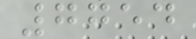7754
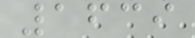1639
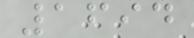1694
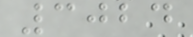3024
